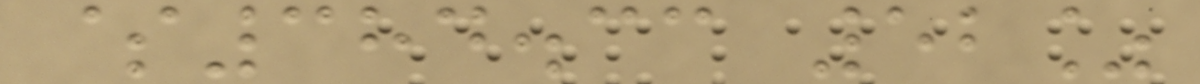$384.33 52%
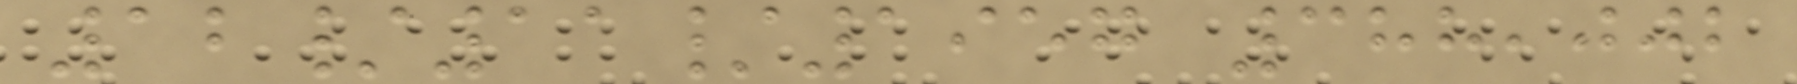12/11/1957 388,002
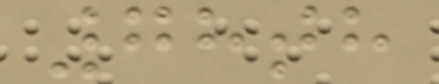78th
